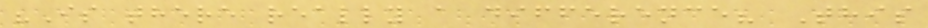"Is there really a difference? This
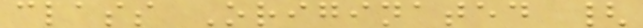class Originated {
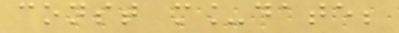const m_date;
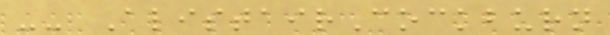-- AlistairCockburn
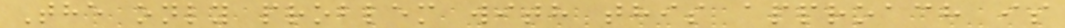The only problem with this approach is
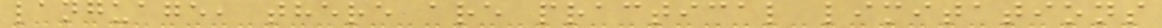language, there are practical limitations
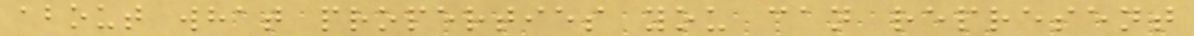about what properties you can represent
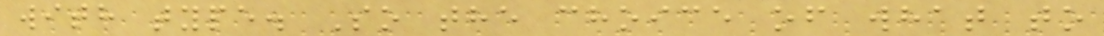with type. So the choice of what to
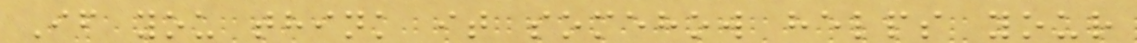If you think it somehow helps your
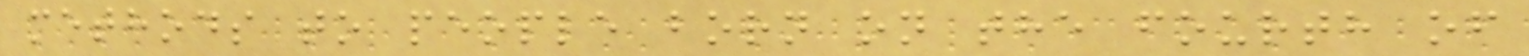methods to people born on the fourth of
